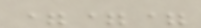===
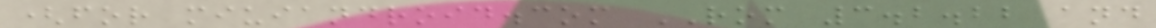(for miuiandroid.com ROM 3.2.22 and
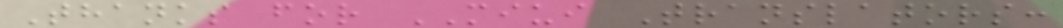Thanks for MIUI Translators:
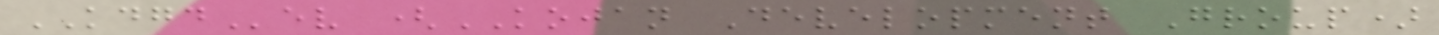KDGDev (KOJAN Development Group)
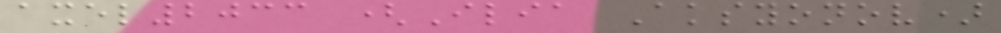axel2033 (Ilia Aksyonov)
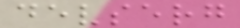devserg
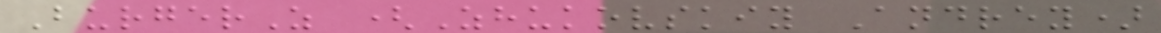BurgerZ (Zhukovskiy Andrey)
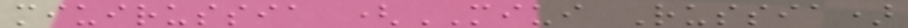miuirussia (MIUI Russia)
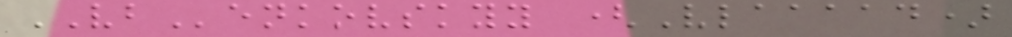VBenkovskyy (Vlaaaad)
